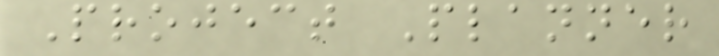Project Planner
